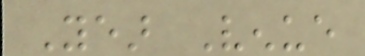Year Venue
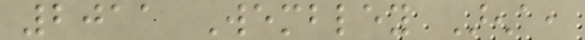2011 Wembley Arena,
